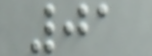01
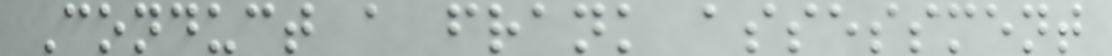Conduct a frank assessment
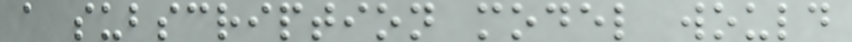a subscription model would
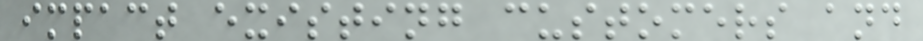impact existing customers and
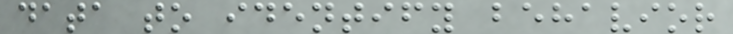data to identify behavior
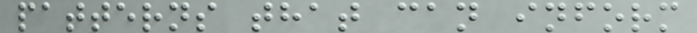patterns that can inform
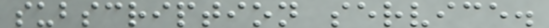subscription service.
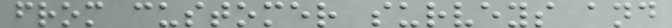from customer surveys and
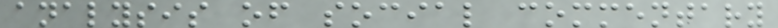analysis of social commentary
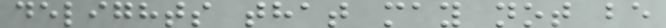delights that may not be
